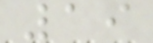19
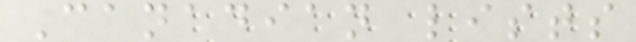Canadian lists
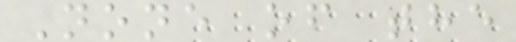None of the
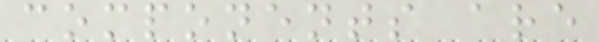components are
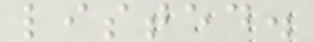listed.
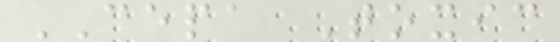CEPA Toxic
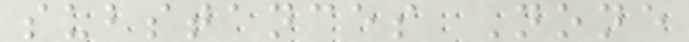substances None
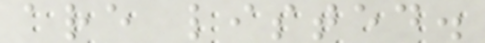are listed.
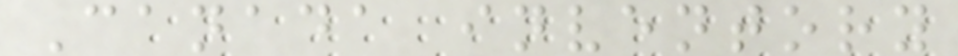Canada inventory
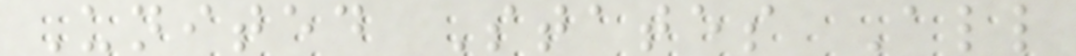United States All
